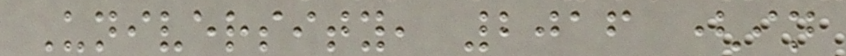University, 2016 (in
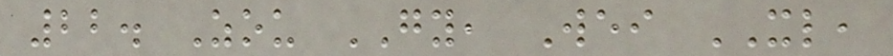22. Zou GY, Wei XL,
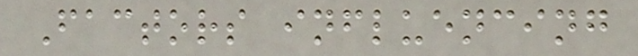Factors influencing
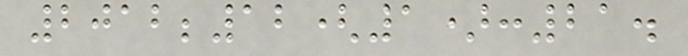2012;12(1):21.
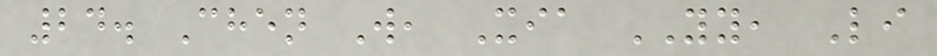24. Chen W, Xia YY, Li
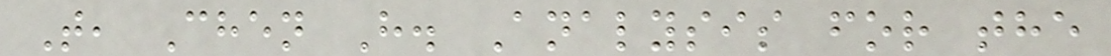T, Chen H. Analysis for the
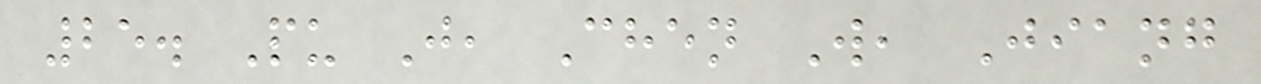25. Pu J, Chen W, Jiang
